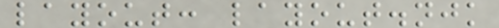layout: layout.njk
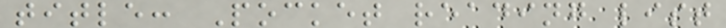title: Pocket reading list
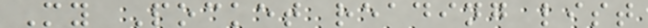My Pocket reading list
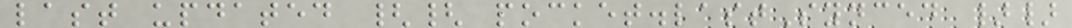last updated {{ pocket.lastSynced }}
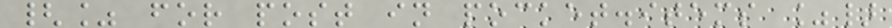{% for post in pocket.items %}
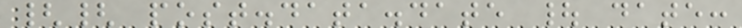{{ post.data.date | date:
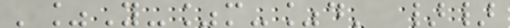'%Y-%m-%d' }}
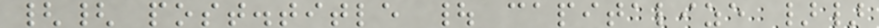{{ post.title | capitalize }}
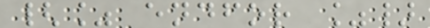{% endfor %}
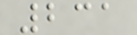231
